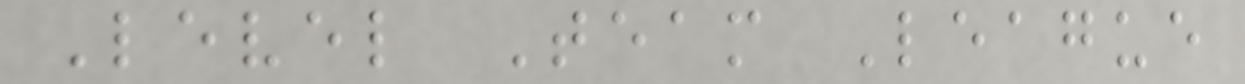Level Team League
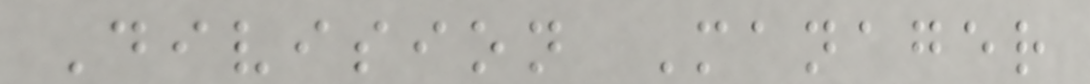Division Manager
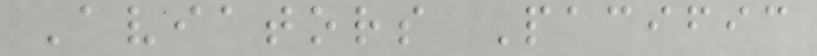Aviators Pacific
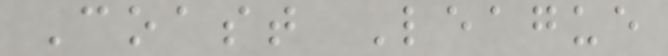Coast League
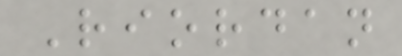Riordan
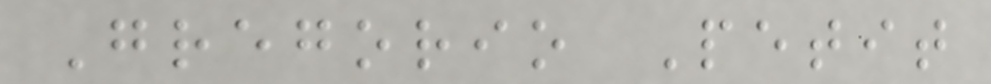Gregorio Petit
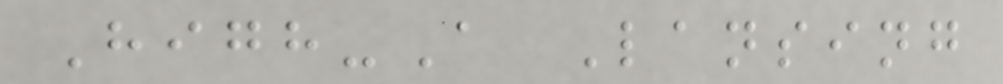High-A Lansing
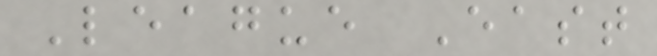League East
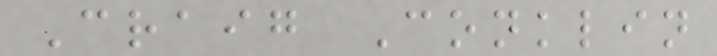Craig Conklin
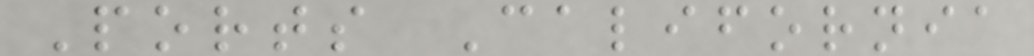Ports California
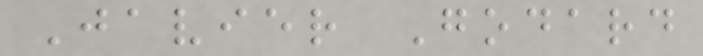Javier Godard
